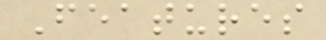Features
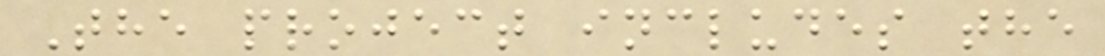The project includes the
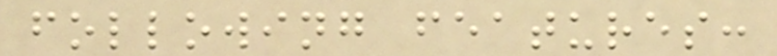following features:
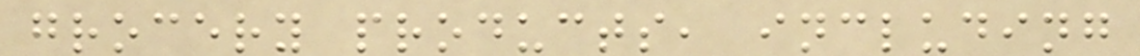grocery products, including
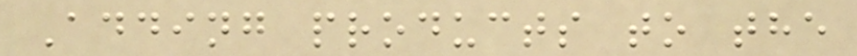Adding products to the
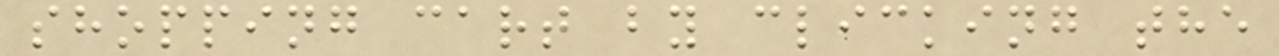shopping cart by clicking the
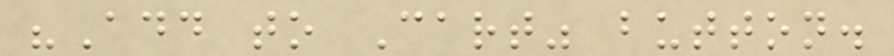"Add to Cart" button.
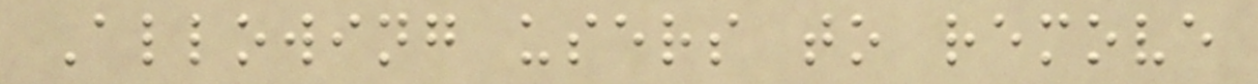Allowing users to remove
